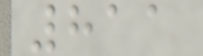811
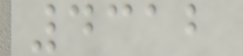4312
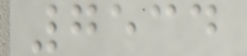7534
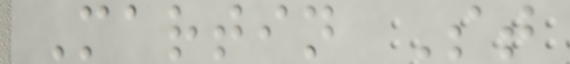Martin St
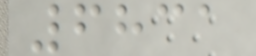6831
